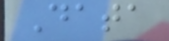Data
